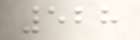528
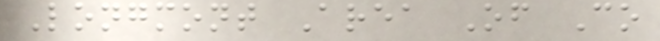Longmont Area Of Co
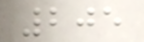205
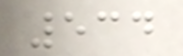534
